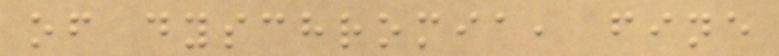of dyschromia, fine
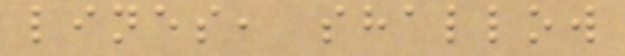lines, shallow
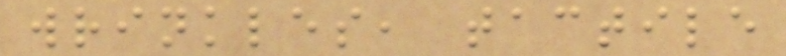wrinkles, tactile
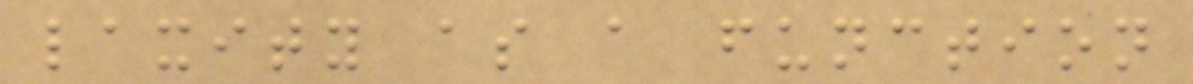laxity as a function
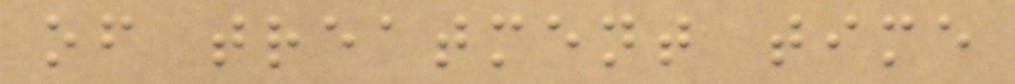of treatment time
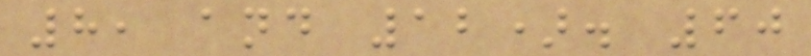8, and 12). 60
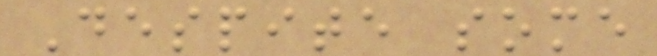Despite some
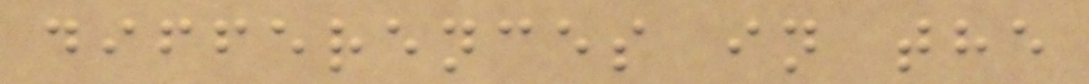differences in the
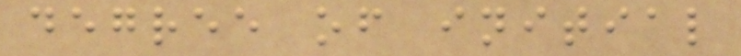degree of initial
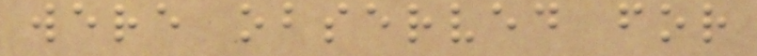were observed for
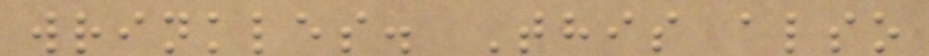wrinkles. This also
